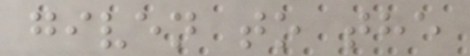given to the
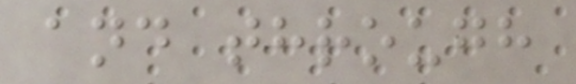and through
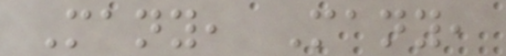Many, Many,
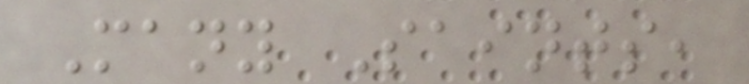Many Saints,
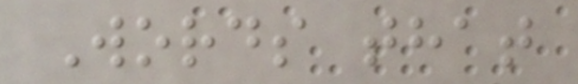Words that
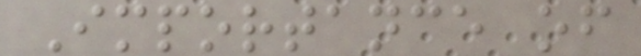Importance of
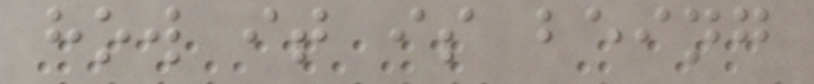how it is being
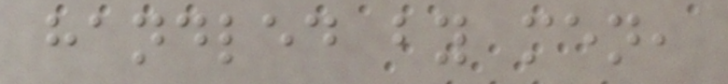handled by men,
